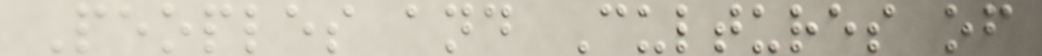Peoples and Cultures of
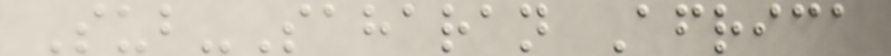Sub-Saharan Africa
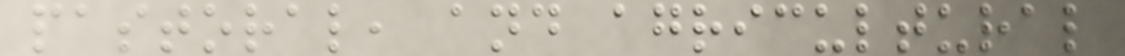pastoral, and agricultural
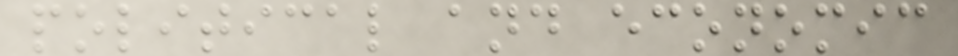political and economic
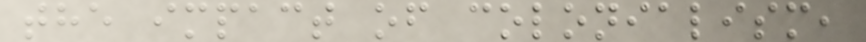the impact of colonialism,
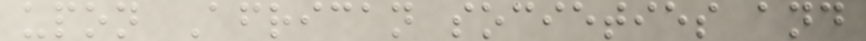upon African societies and
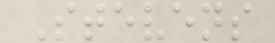Stevens
